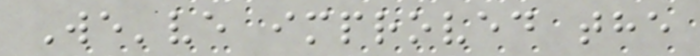We've improved the
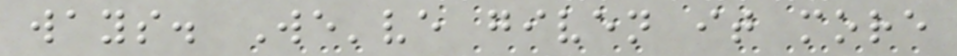ways. We've given it more
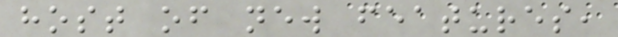host of new features,
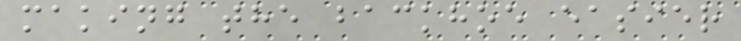making the backhoe easier
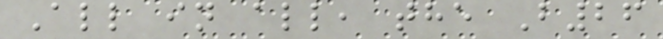All in all, the B26
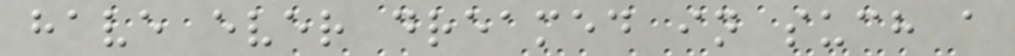have ever dreamed in such a
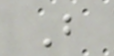B
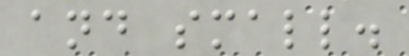and small.
